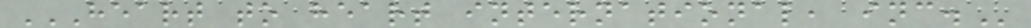HEART TO HEART INTERNATIONAL, INC.
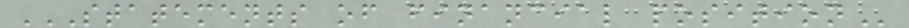STATEMENTS OF FINANCIAL POSITION
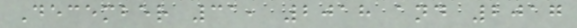December 31, 2018 and 2017
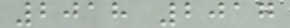2018 2017
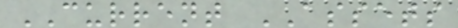CURRENT ASSETS
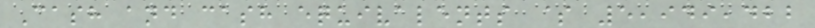Cash and cash equivalents $ 5,949,422
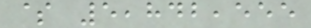$ 5,842,555
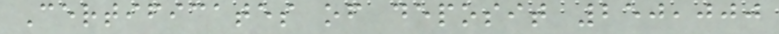Certificates of deposit 250,000
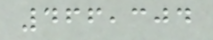466,304
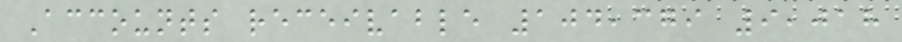Accounts receivable 104,379 9,018
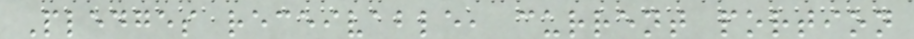Pledges receivable, current portion
